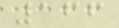166
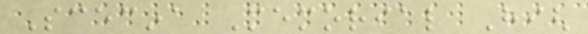Scecina Memorial High
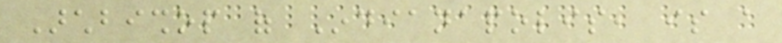Archbishop of Indianapolis, is a
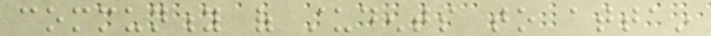community of students to attain
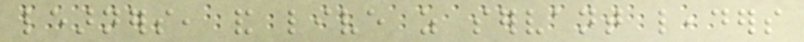learners, and live as servant leaders
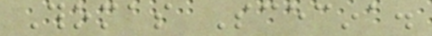Thomas Scecina.
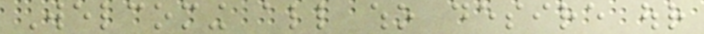Welcoming all who desire our
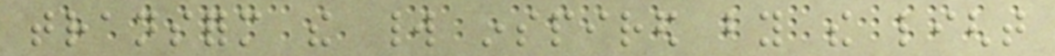transform the world inspired by the light
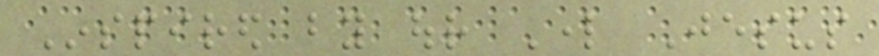Inspired by our Lord Jesus
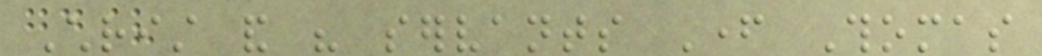Christ and his servants Father Thomas
